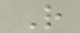R
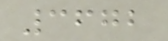3672
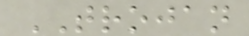TROJAN
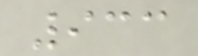933
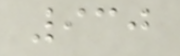930
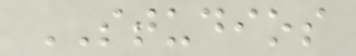STUDIOS
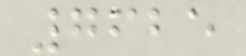7625
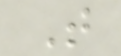T
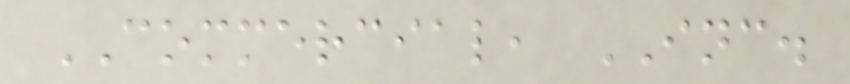COMMERCIAL, INC.
